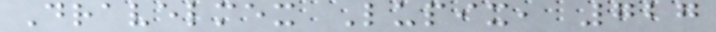Dravelmex Lupix, 727
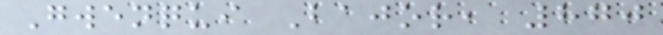Gwenqui Bajor, 870
